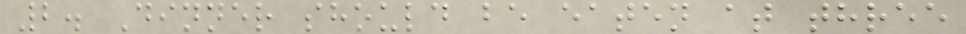2. Dinner should be eaten at three
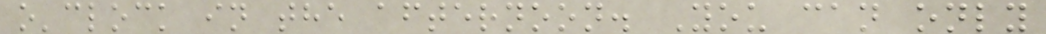o'clock in the afternoon. You can only
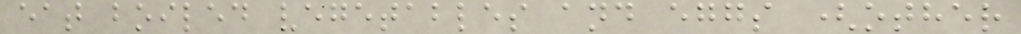eat boiled vegetables and eggs (other
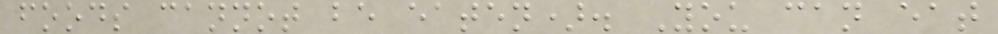foods cannot be eaten). You can eat
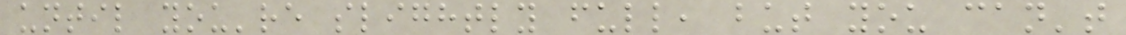until you're slightly full, but you can't
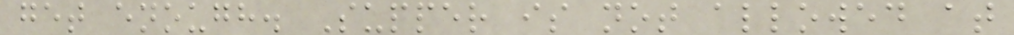get enough. Supper is not allowed at
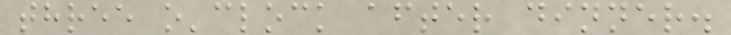three o'clock after dinner.
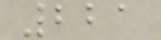221
